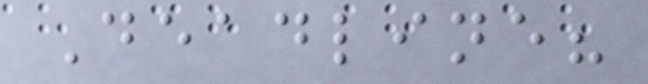Deadline?
